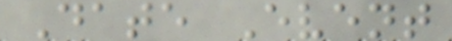Date Event
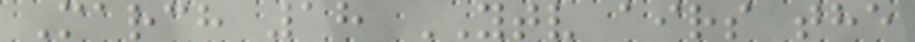March 18 YTV airs the
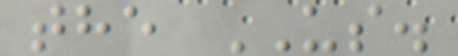the US.
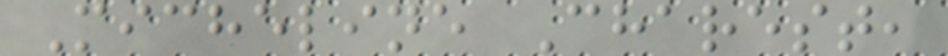Micheline Charest,
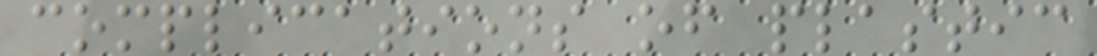complications of plastic
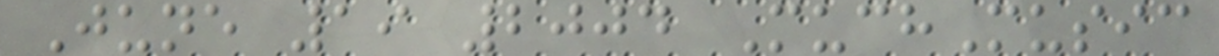June 19 2004 MuchMusic
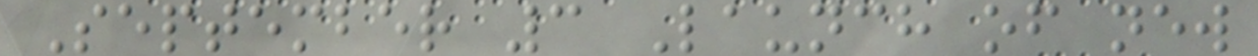September 3 Launch of new
